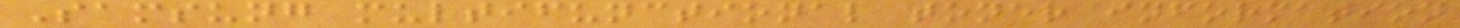Samsung multifunctional toner information
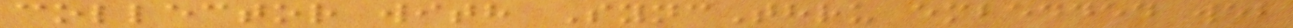collector with SyncThru embedded web
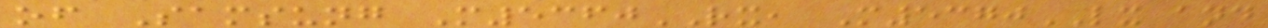of Samsung M5360RX, M5370LX and
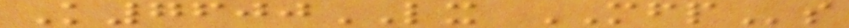K7600LX MFPs
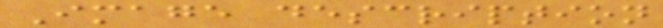Image description
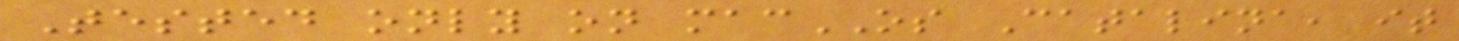Tested only on macOS Catalina, it
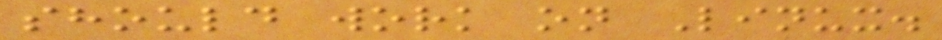should work on Linux.
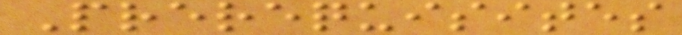Prerequisites
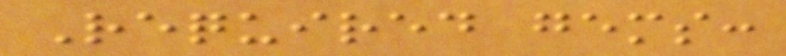Required gems:
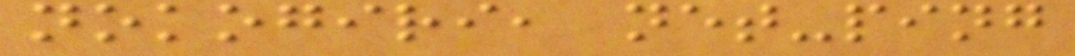nokogiri, net-ping
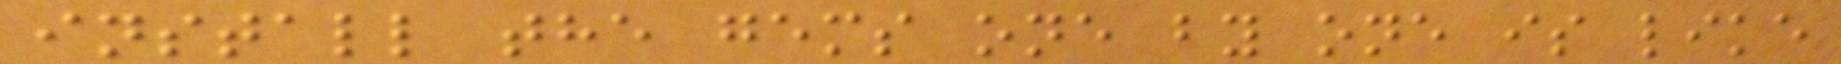install the gems one by one is like
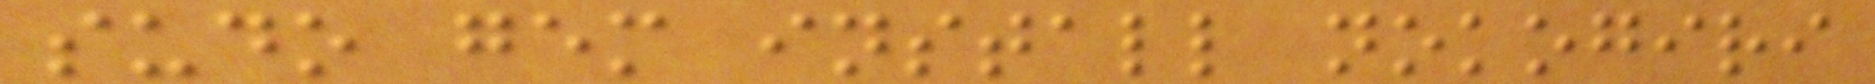sudo gem install nokogiri
